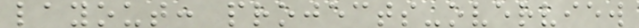layout: projects-overview
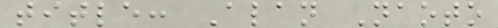title: Alan Naoto
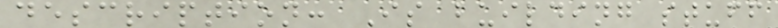description: Is building stuff
